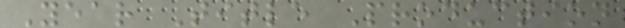Year Title Production
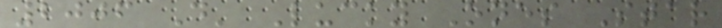2006 D' Lucky Ones Star
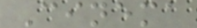Cinema
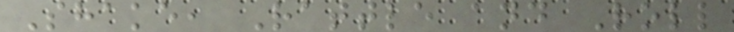Shake, Rattle and Roll
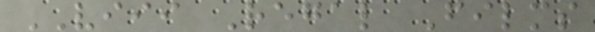VIII Regal Films
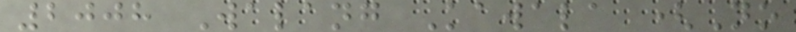2008 Walang Kawala (No
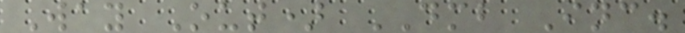Way Out) DMB Inc.
